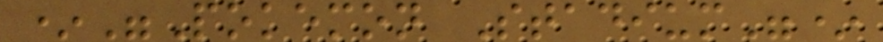*"Pokemon Stadium"*
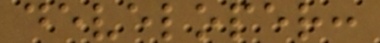developer:
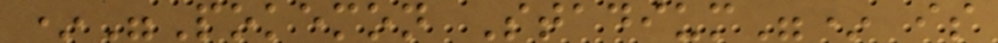*"Pokemon Stadium"* is
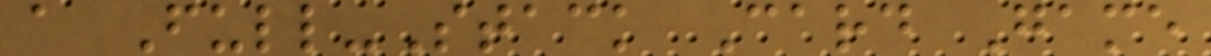a Full-Stack Card Game
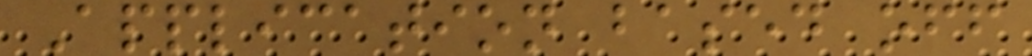Application based off
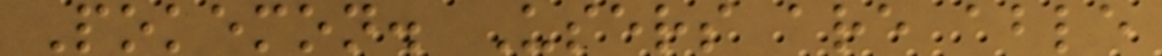Pokemon. Users are able
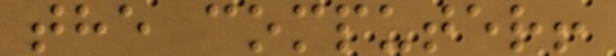the computer!
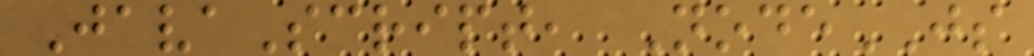JavaScript, NodeJS
